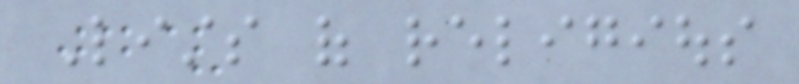Lists of religious
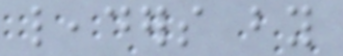leaders by
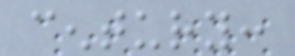century:
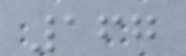167
